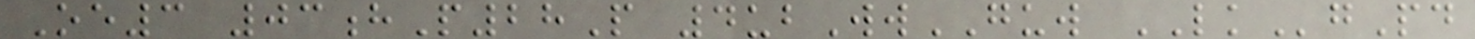Oe3 03hP28P 4ubWwGUW LKgPd
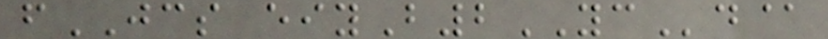fJCS eiyB2YCd@
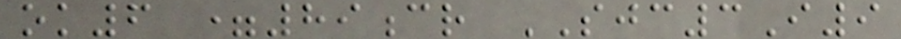ok6 =89cr SJC3I9
